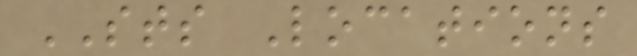STS Locations
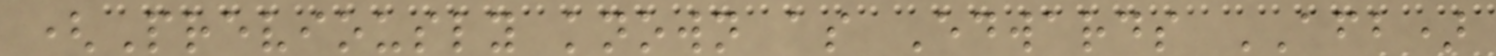(Previously known as Edwards AFB)
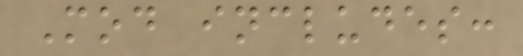Mod includes:
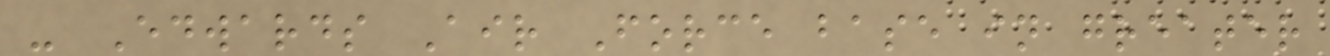- Edwards Air Force base in greater
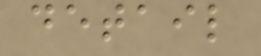detail
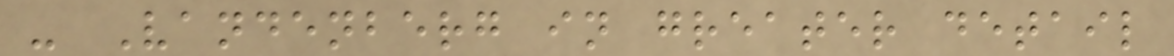- Vandenberg in greater detail
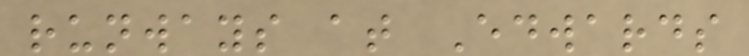runways at Edwards
